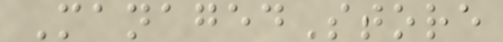ManagedStore
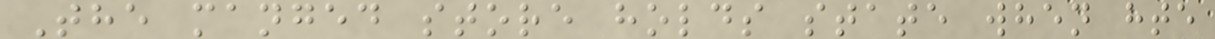The manged store holds state when hte
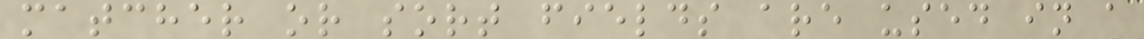matcher or sort fields are used in a
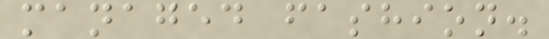managed fashion.
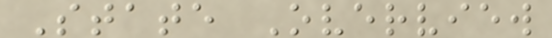State Overview
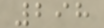298
